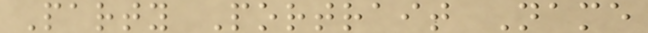Party Portrait Name
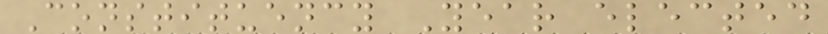Constituency Year elected
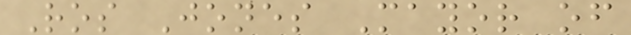Ros Jones Mayor of
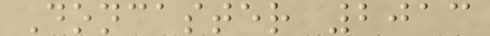Doncaster 2013
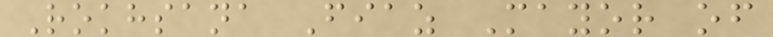Rokhsana Fiaz Mayor of
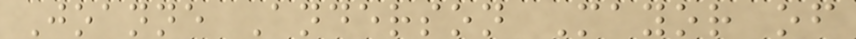Joanne Anderson Mayor of
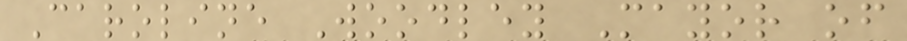Caroline Woodley Mayor of
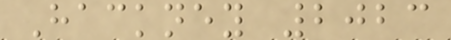Hackney 2023
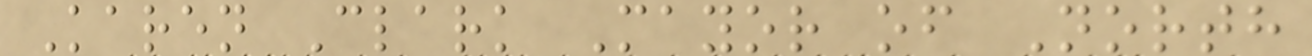Karen Clark Mayor of North
